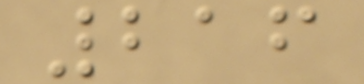216
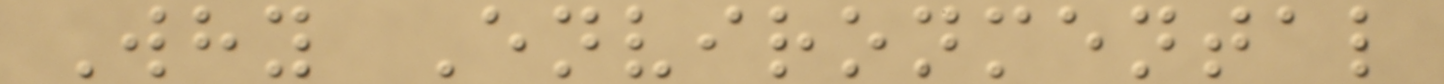Why Environmental
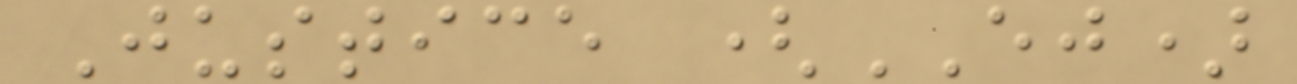Justice (EJ)
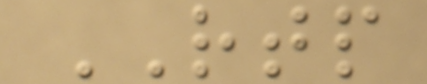RTP
